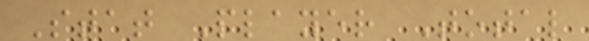Stat Player Total
